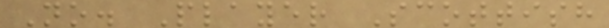No. Player Scottish
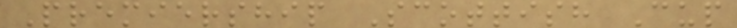Premiership Scottish Cup
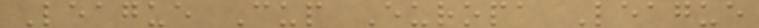League Cup Europa League
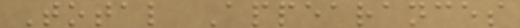Total Appearances
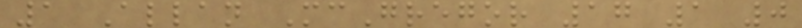1 Allan McGregor 17 1 0
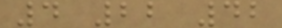4 22 42
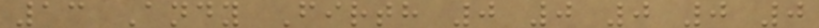13 Andy Firth 0 0 0 0 0
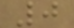0
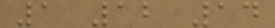1 12 14
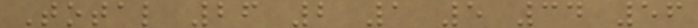Total 26 2 1 5 34 56
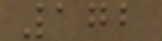172
